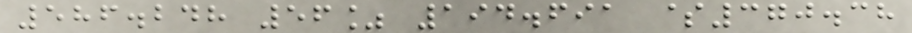586.248 56% 194.691 $370.38
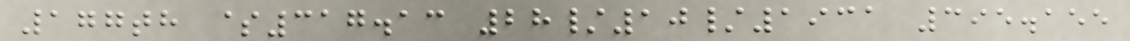177th $317.13 28/10/1931 395.155
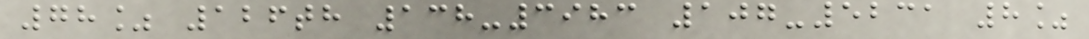78% 126th 138-3983 107-5231 8%
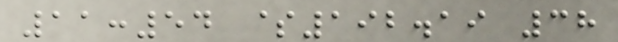11:54 $192.19 38
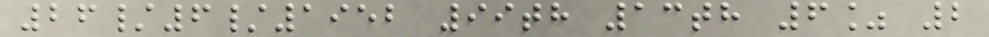26/6/1952 99th 13th 6% 2
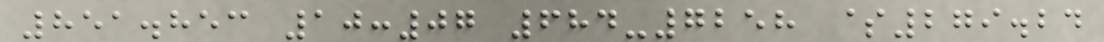851.853 10:07 684-7258 $279.24
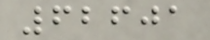62601
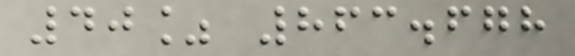40% 863.678
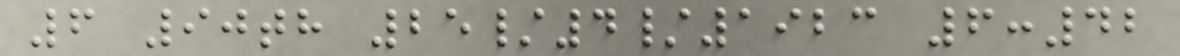6 90th 25/4/1923 6:42
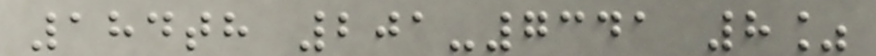184th 201-7341 8%
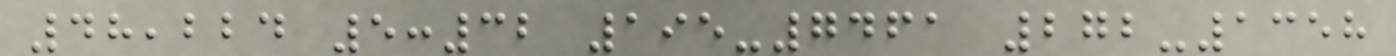48,224 5:32 195-7461 272-1358
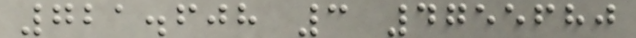721.608 3 4755680
